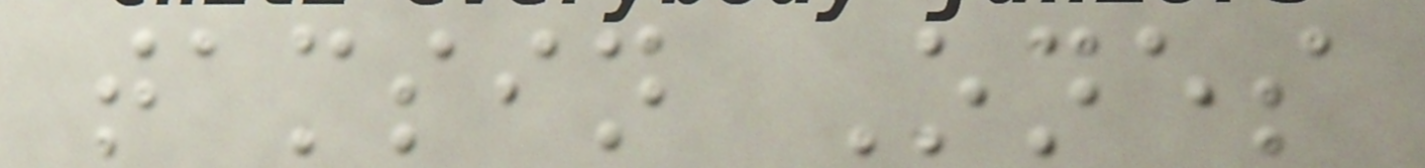tamsin Ones
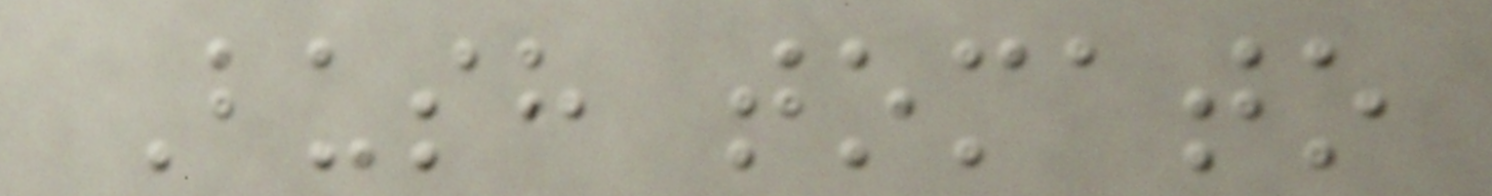Bush tomato
